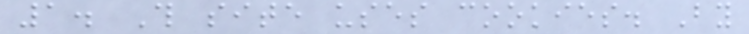1. This site uses cookies. By
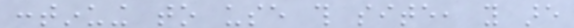continuing to use this site, you are
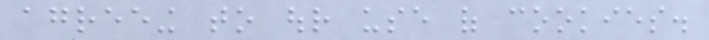agreeing to our use of cookies.
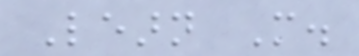Learn More.
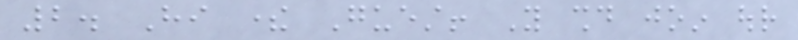2. Hi there Guest! You should join our
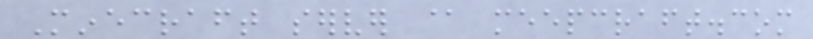Minecraft server @ meepcraft.com
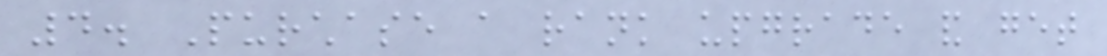4. Purchase a rank upgrade and get
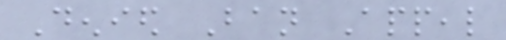Denied Ban Appeal
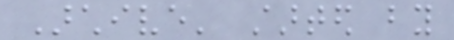Archive' started by
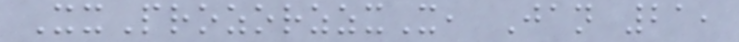XxProzorzzxX, Jan 21,
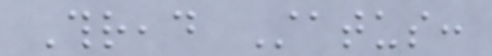Thread Status:
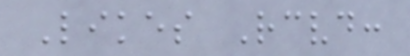Likes Received:
